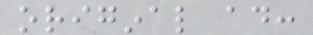original ad:
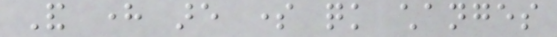And here are some quick changes
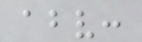above:
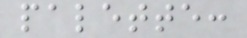palette:
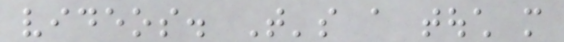videos. That's a touch more
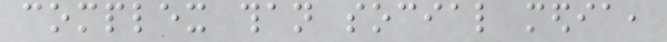complex than social media,
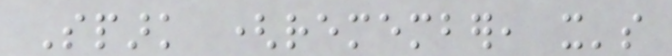Spark (remember, it's
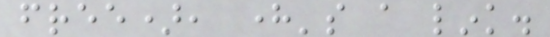free), here's a link.
